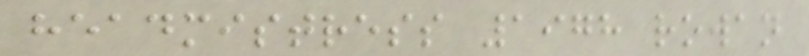headmistress 1978 rowan
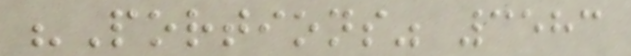"Portions" 3583
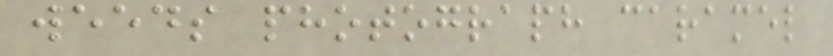weeds photograph caramel
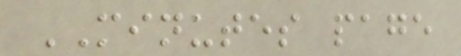MINUTES page
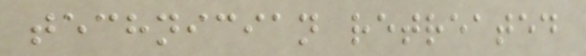technician retreated
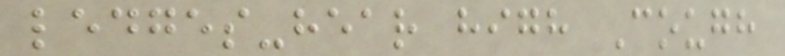ledges-hear high Cough
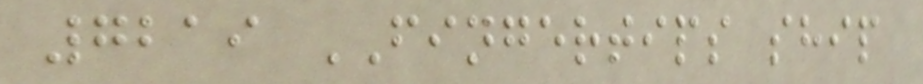7219 FINGERTIPS ship
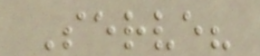Serve?
